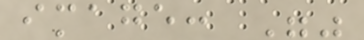image: ""
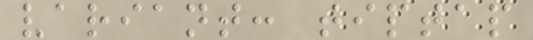variant: tiptap
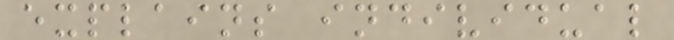explains individual
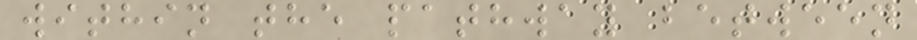within the pathway between
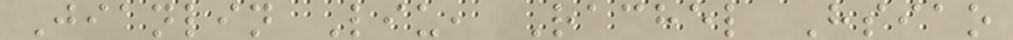Jianlin Liu, Rachel Hsiao
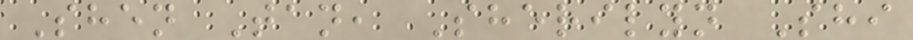Shen Tan, Sherilyn Shi
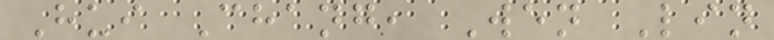Hui Chang, Wen Lin
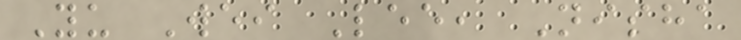Yu Wei Lee, Nisha
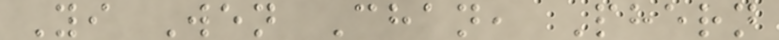Yi Wen Chan, Phern
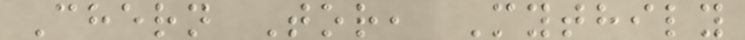Chern Tor, Mythily
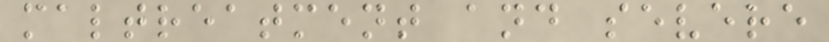maltreatment and severe
